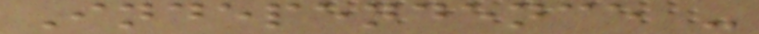Independence -
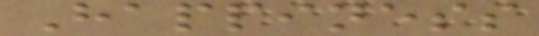Happiness
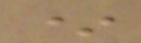*
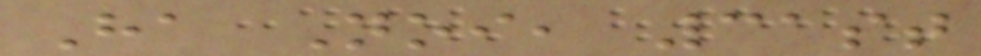Ha Noi, 31st
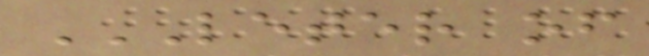LETER OF
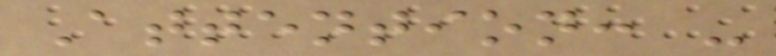Attention: -
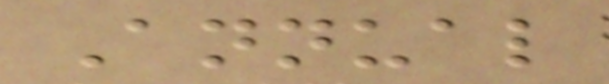Annual
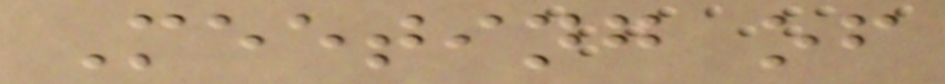Meeting of
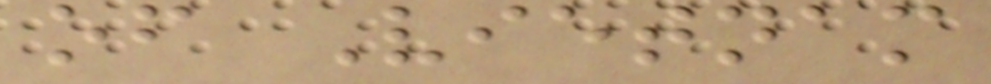of Vietnam
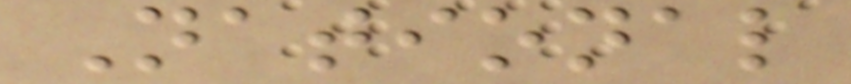National
